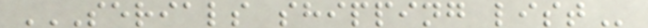SERIALS SHIPPING LIST
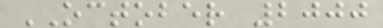OCTOBER 2000
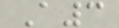A3
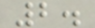2.
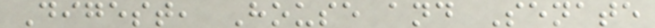Digest, House and Senate
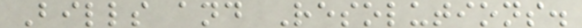Bills and Resolutions.
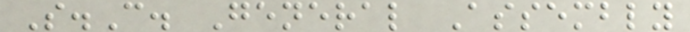S.C. General Assembly
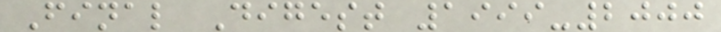Final Digest 1999-2000
